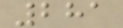281
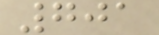701
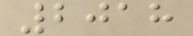2018
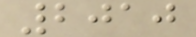2010
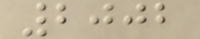2002
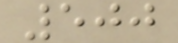500
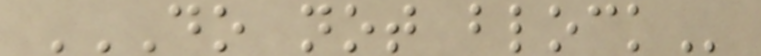DO NOT BLOCK
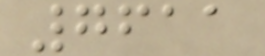7611
